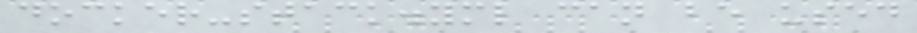docker-stack.yml can be used
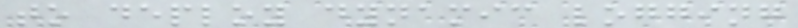to deploy dynamic logging
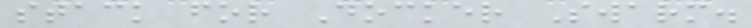stack for Docker Swarm.
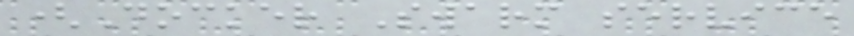(Docker Swarm service
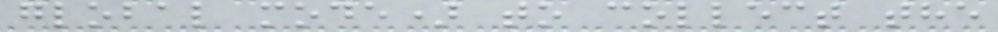global mode) to collect the
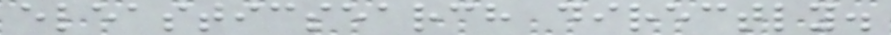eleasticsearch directly.
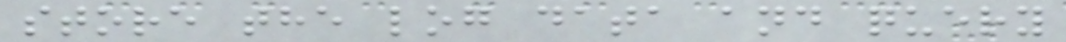store the log data and query
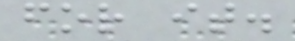for it.
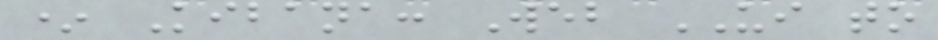* Kibana: Web UI to
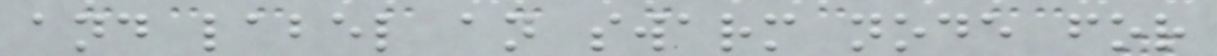and label an swarm node for
